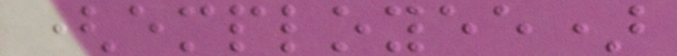(employee)
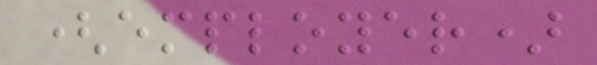(employer)
